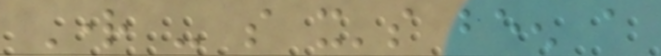Right - so it's been a
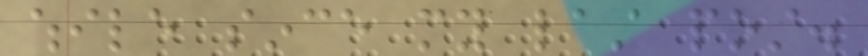while since my last post.
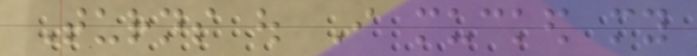Turns out I mucked my
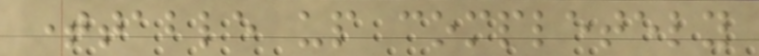timetable up completely
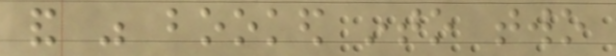and was booked into two
